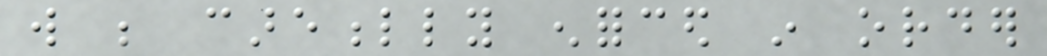will be carefully enforced in order
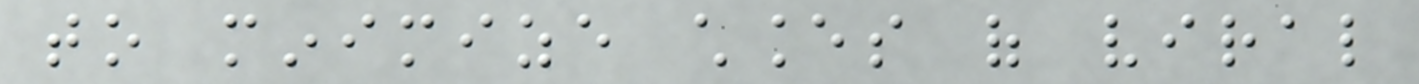to minimize chances of viral
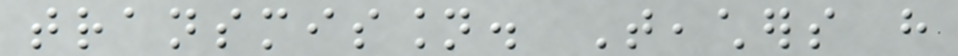transmission. Teachers have
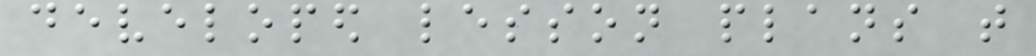developed lesson plans that
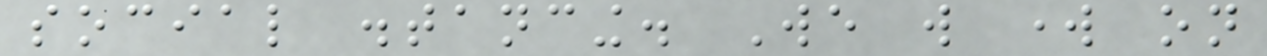social distancing. We will work on
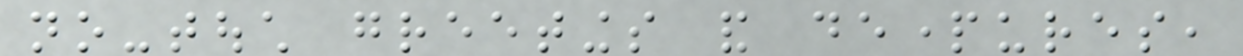no-touch greetings and departures,
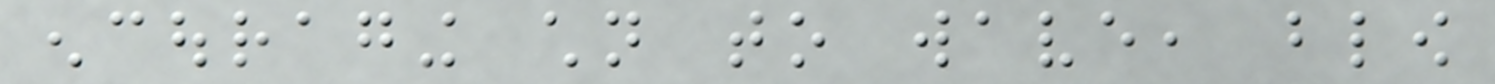encouraging children to wave, blow
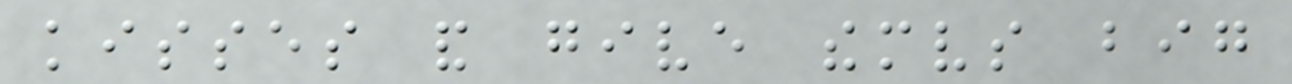kisses and give themselves big
